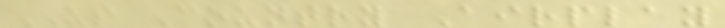US Country Airplay
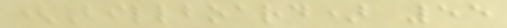(Billboard) 55
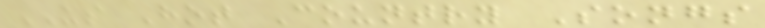US Hot Country Songs
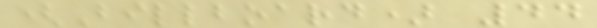(Billboard) 44
